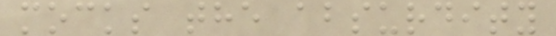mocks the absurdity
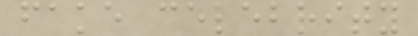fake celebrity
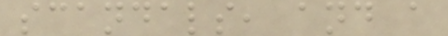scandals, and a
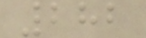282
